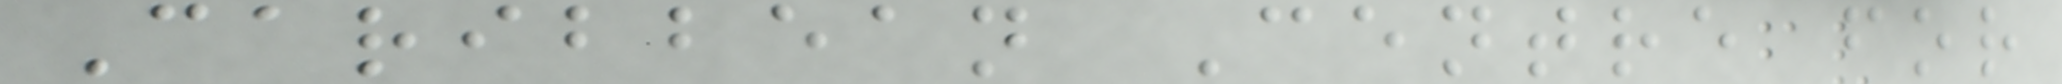Caribbean Centre for
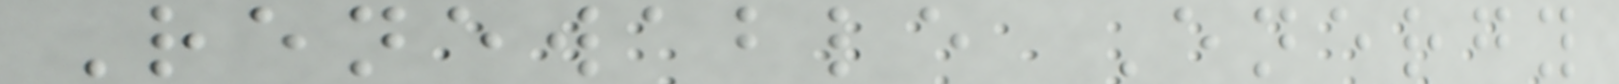Renewable Energy
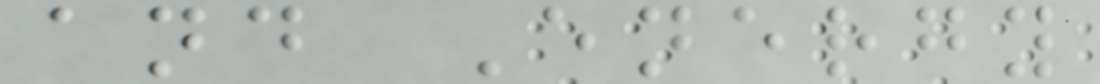and Energy
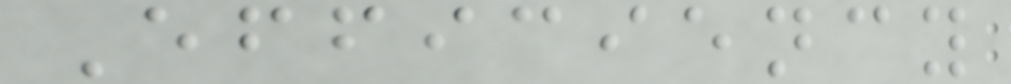Efficiency
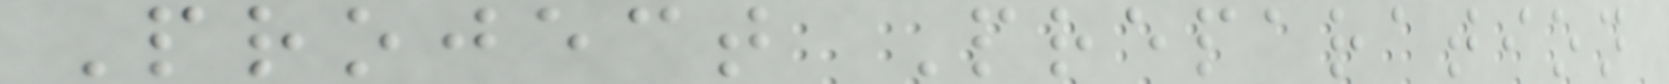Project Preparation
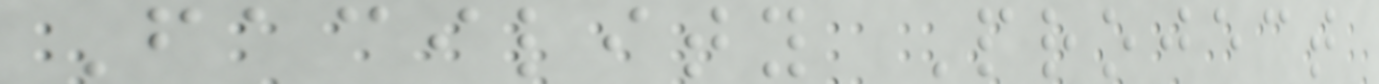Facility Project
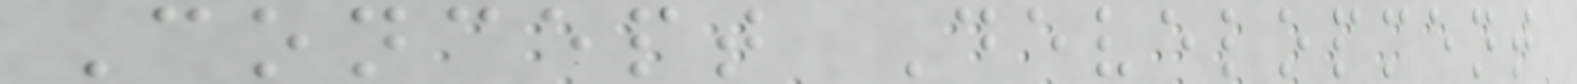Concept Development
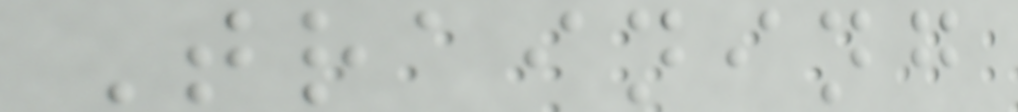Training
